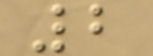2
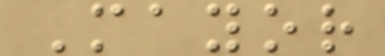Mayor
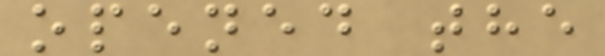opened the
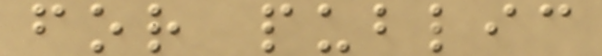for public
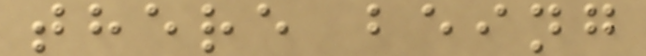there being
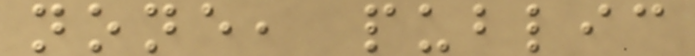none, public
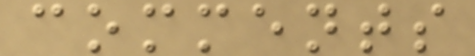comments
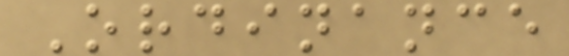Ordinance
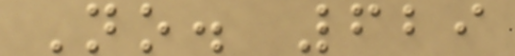No. 629
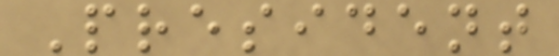President
